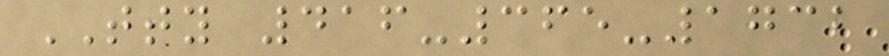TTY 416-365-1732
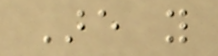Are you
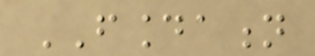FOUNDATION
